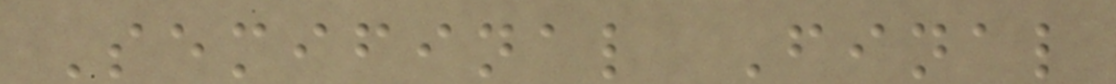Semifinal Final
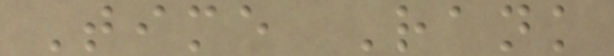Time Rank
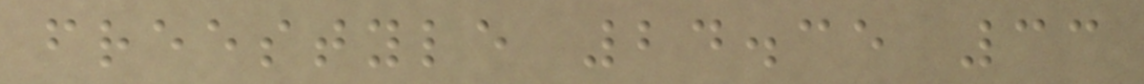freestyle 24.35 33
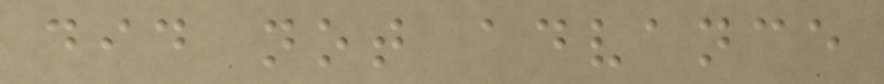did not advance
